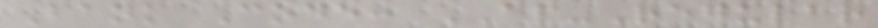Bank Code: AP-Regular
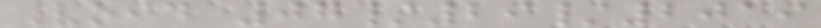Void 07/29/2019
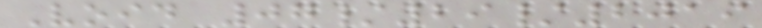Void 07/29/2019
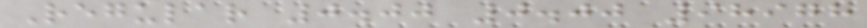Regular 0.00 0.00 98978
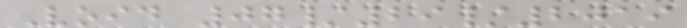Void 07/29/2019
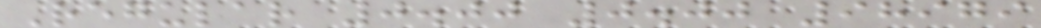Regular 0.00 0.00 98979
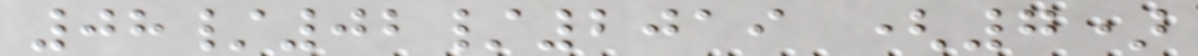08/02/2019 (7)
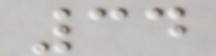34
